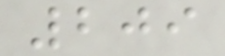209
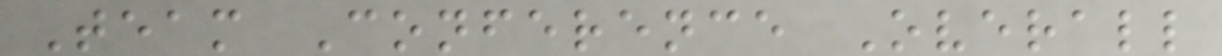Team Conference Overall
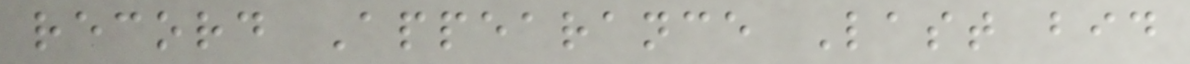record Appearance Last bid
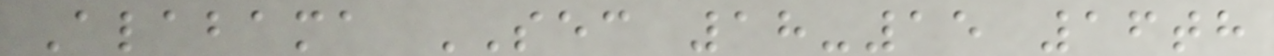Alabama SEC 18-15 16th
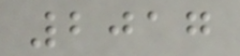2017
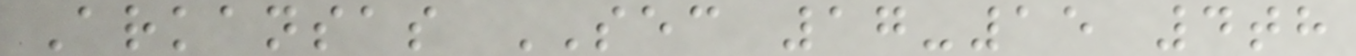Arkansas SEC 17-15 4th
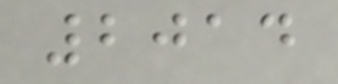2014
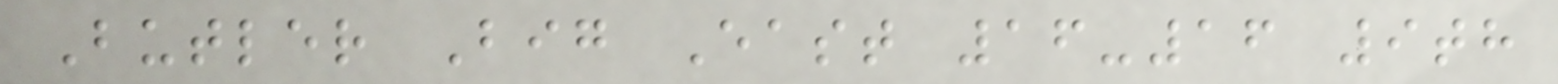Butler Big East 16-16 9th
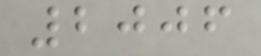2006
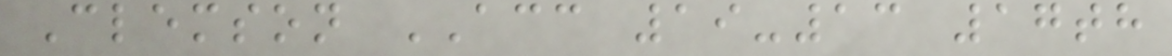Clemson ACC 19-13 17th
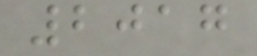2017
